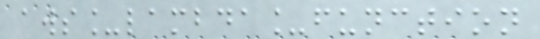aws_lambda_function
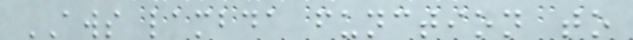AWS lambda function to
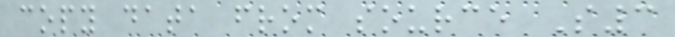copy data from source S3
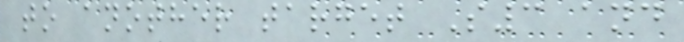to another target S3 and
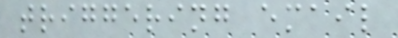triggering email
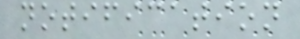notification
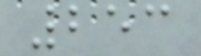253
